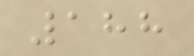188
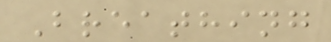Breathing
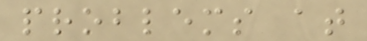problems at
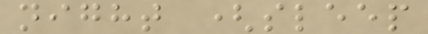night (sleep
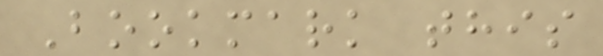Bookmark this
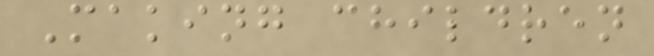Making children
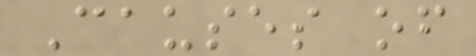Causes of
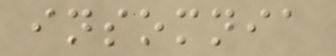insomnia
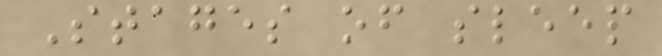Stages of sleep
